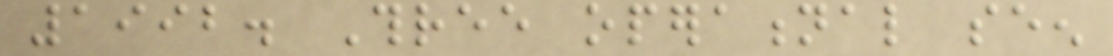1992. Three operational seen
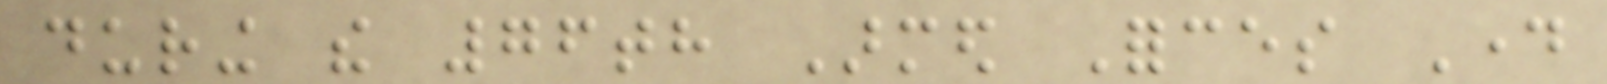during the 76th Armed Forces Day
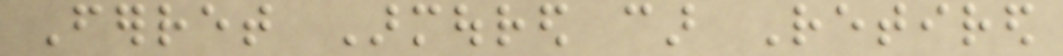Ferret Armoured car Retired
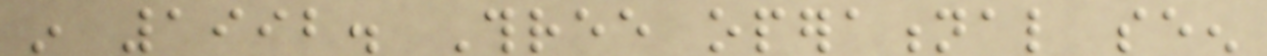in 1992. Three operational seen
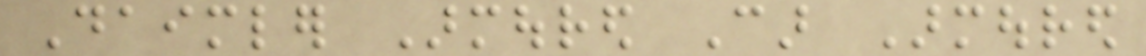Daimler Armoured Car Armoured
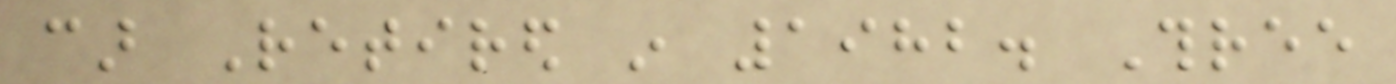car Retired in 1982. Three
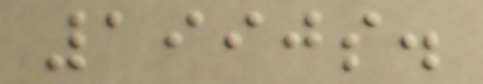1990s.
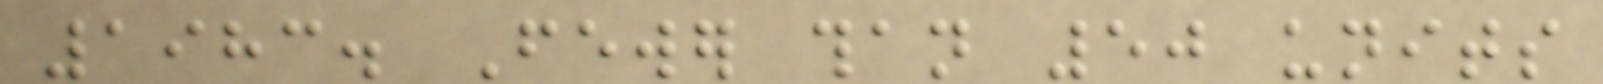1983. Fewer than 50 units
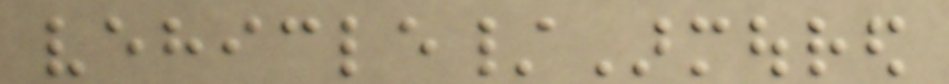vehicle/Armoured
